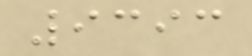9393
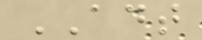ADT
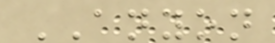ANYON
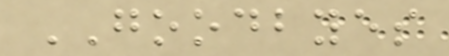GOODBYES
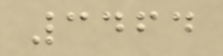3464
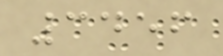3456
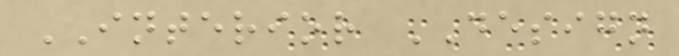INTERIOR DESIGN
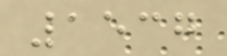1537
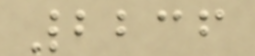2236
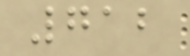712
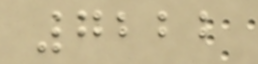7222
